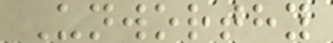Unworthy
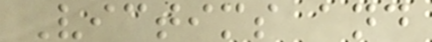Victims and
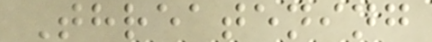Threatening
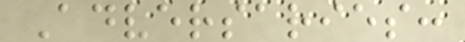Adversaries:
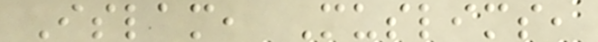Islam, Muslims,
